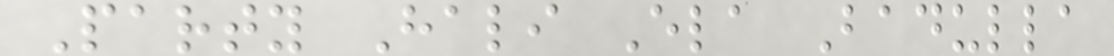Party Hali Ela Badulla
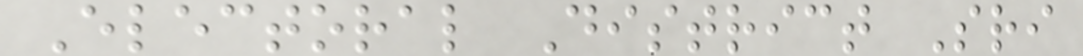Electoral District Sri
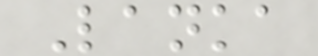Lanka
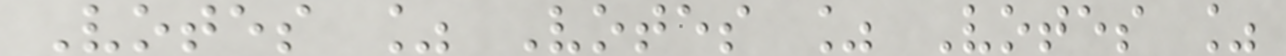Votes % Votes % Votes %
